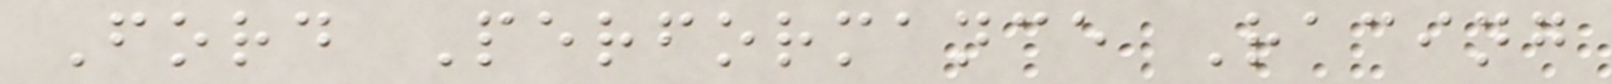Ford Performance Racing
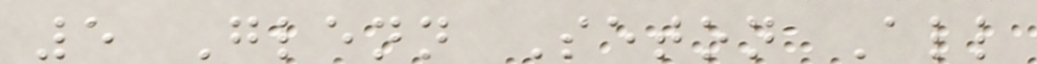5 Glenn Seton All
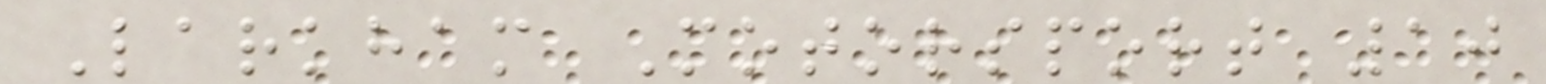Larkham Motorsport 10
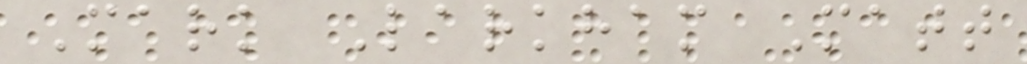Mark Larkham Matt
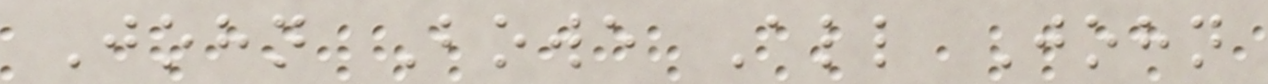John Bowe All John
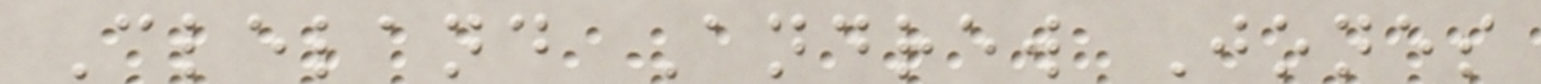Cleland Andrew Jones
